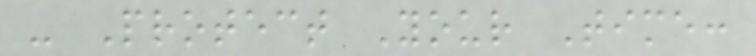- Protect Your Time:
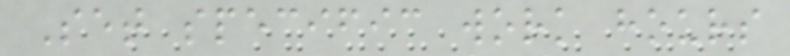Set specific work hours
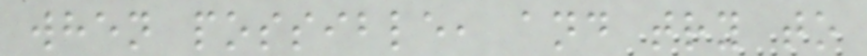when possible, and try to
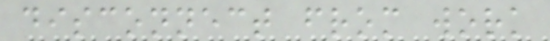disconnect from work
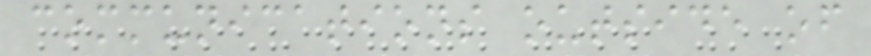communications outside of
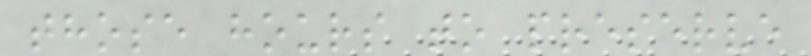those hours to preserve
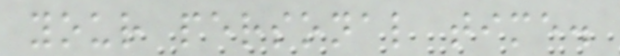your personal time.
